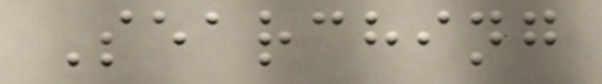Searching
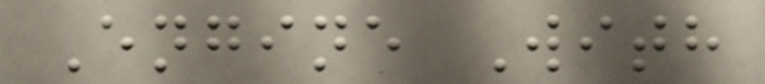Engine With
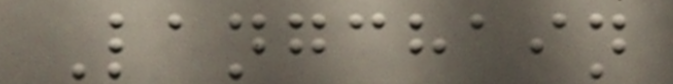Langchain
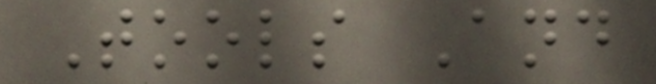Tools And
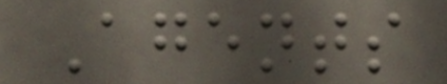Agents
